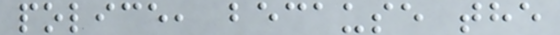police, because the
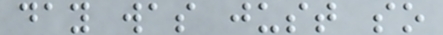day was just so
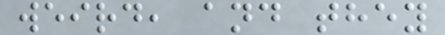weird, and they
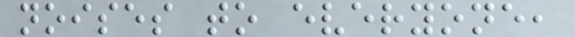noises to everyone,
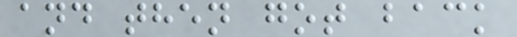and then got back
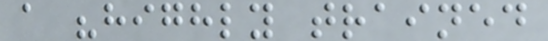a "highly trained
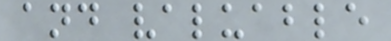and valuable
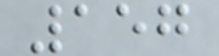157
